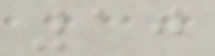10
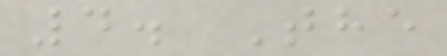4. The
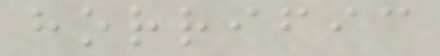horrific
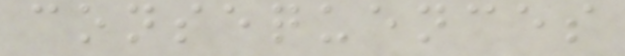consequences
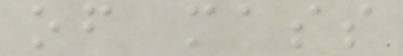of mass
